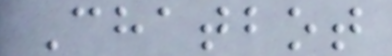Chatbot
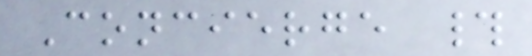Concierge #
